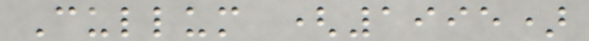Cullum (1995)
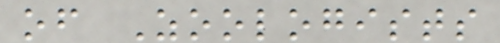of Zoologists
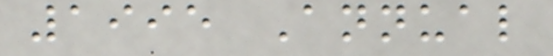1995 Annual
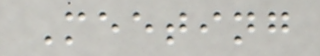Meeting
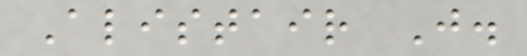Alistair J.
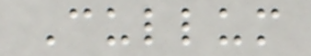Cullum
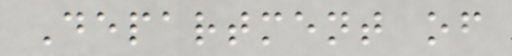Department of
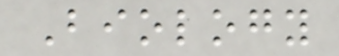Biology
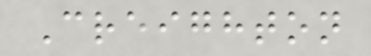Creighton
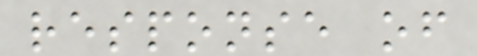response of
